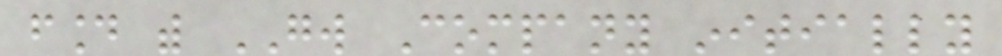found with GW Company initially
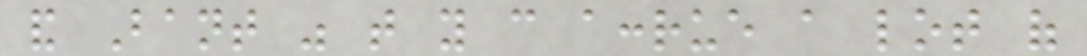and Bant was that you can accrue a lot of
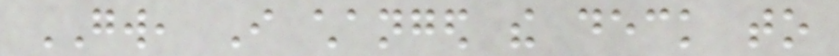GW, I changed the deck to
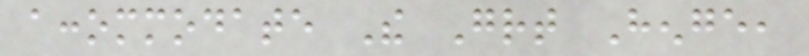accommodate The Great Henge,
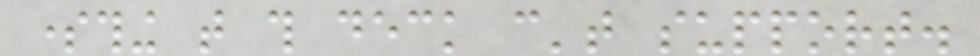something that this deck can't support.
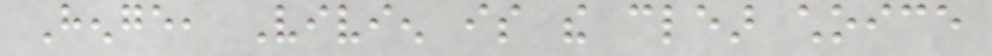Henge, Vivien is the clear choice
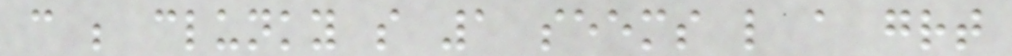can be clunky so 1 seems like a great
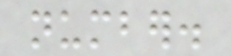number.
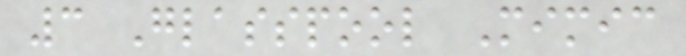3 Glasspool Mimic
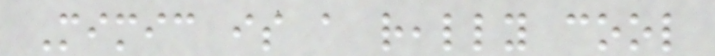Mimic is a really cool
